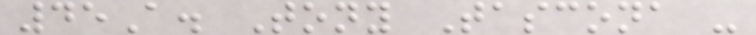45A. Tony Tascona -
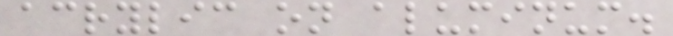acrylic on aluminum.
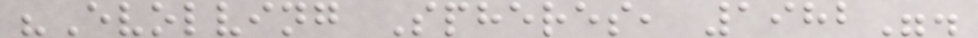"Evolving Spheres, 1982".
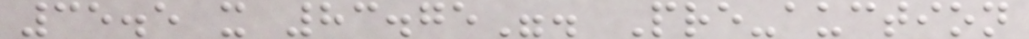35.5 x 83.75". Pre-auction
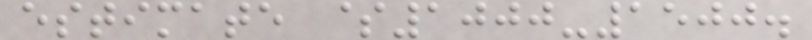estimate $1000-1500.
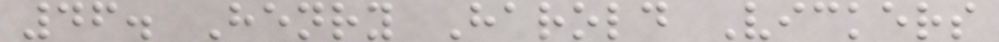46. Henry Harold Vickers
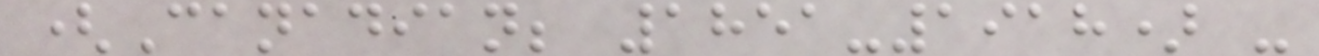(Canadian; 1851-1918) -
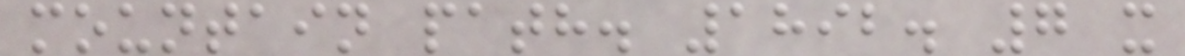mountain path. 1892. 7 x
